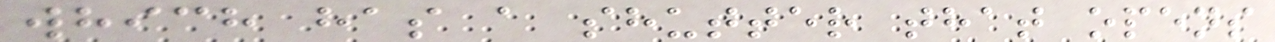which has a shutter that opens
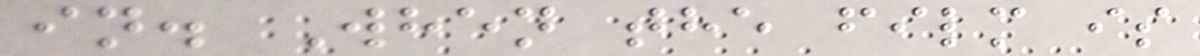in. When the film is
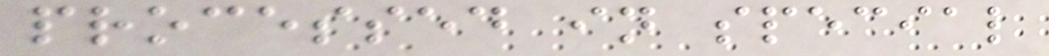processed in special
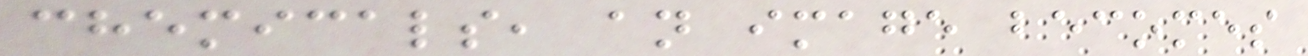chemicals, an image becomes
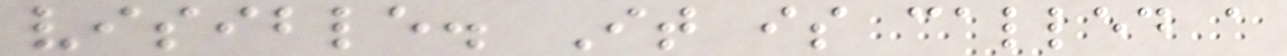visible. It is called a
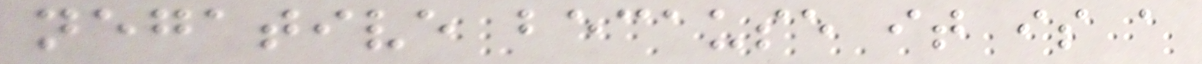negative because it is a
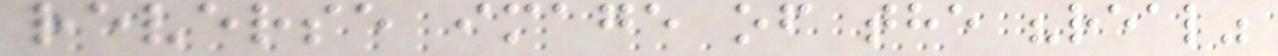reverse image of the "real"
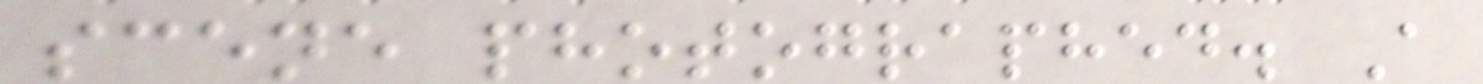scene photographed. A
